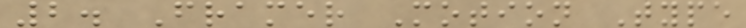2. Framer Motion Type
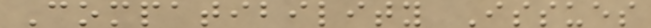Compatibility Issues
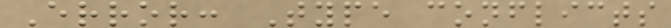Error: Type conflicts
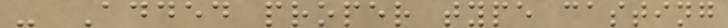- Added proper type casting
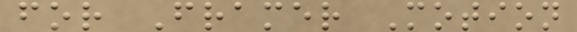for Framer Motion
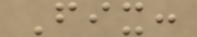Fix:
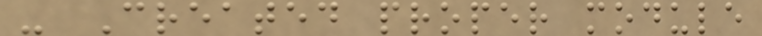- Created proper module
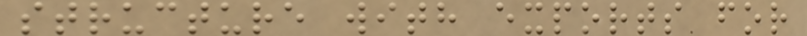structure with exports for
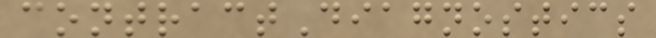contractDiagnostics
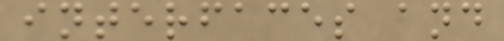interfaces and
